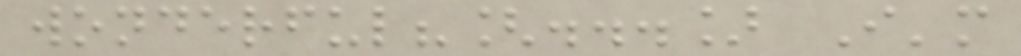wonderful?[...] I'm
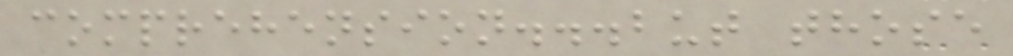comprehension...but those
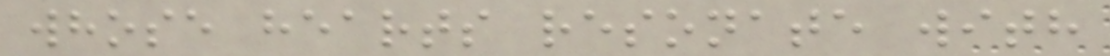whose hearts resonate with
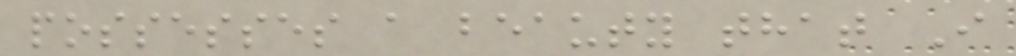possesses a beauty that I
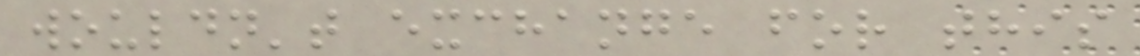wouldn't exchange for this
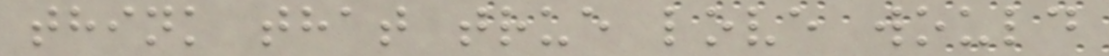think that true love would
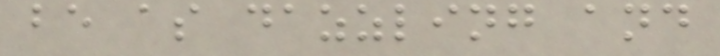be as dazzling and
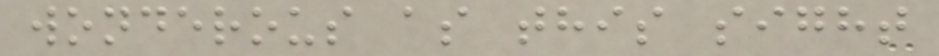wonderous as this sight
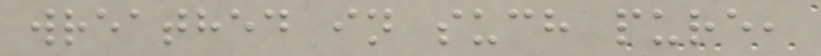wreathed in such pure,
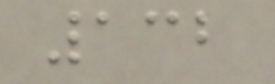132
